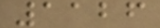1126
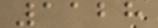1128
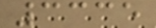3335
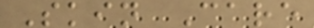Skin Care
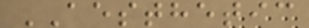AESTHETIC
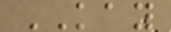KAY
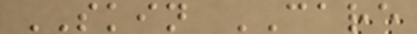SKIN CARE
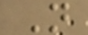N
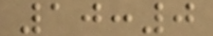10:0
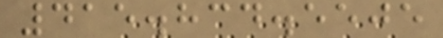415.834.5505
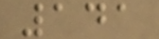141
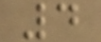4
